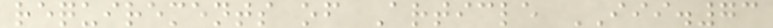requirements of Article III.73
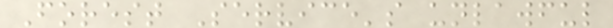Forest Service's unlawful
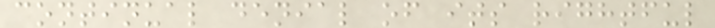continual denial of its rightful
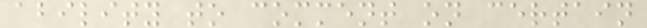ability to comment on certain
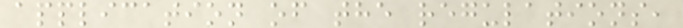application of the regulations,
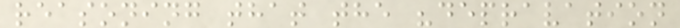reasoning that the "depravation
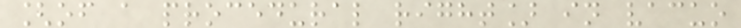[of a procedural right] in vacuo
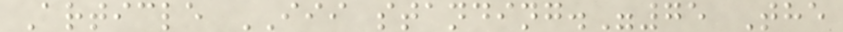Article III standing."75 The
